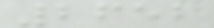2652
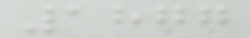1877
